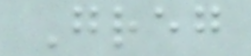Greg
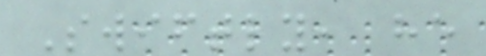Swiftly, he
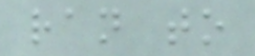ran to
